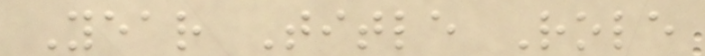Year Title Role
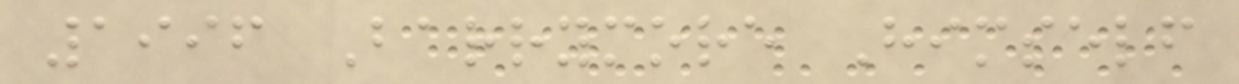1996 Barrymore Himself
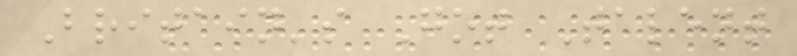Britain's Got Talent
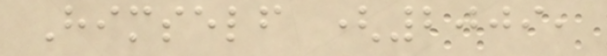Himself (2009,
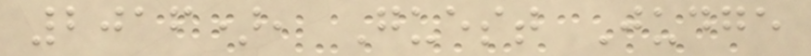2016), Guest Judge
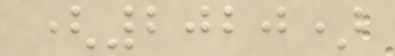(2020)
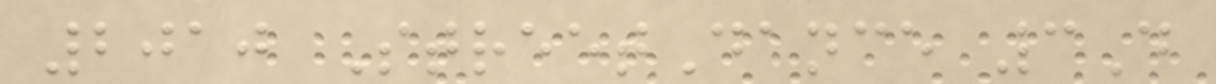2010 StreetDance 3D
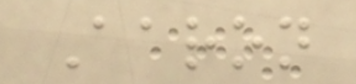Aaron
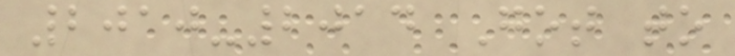2010-2014 Got to
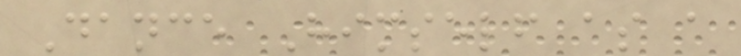Dance Himself as a
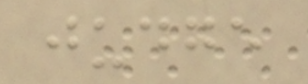judge
